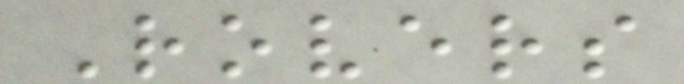Rovers
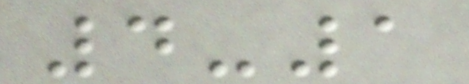4-1
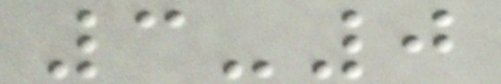3-0
